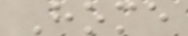Home
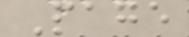Page
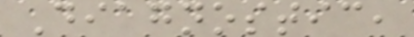Diagnostic,
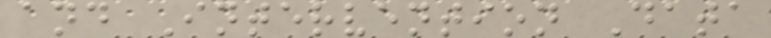and Intervention Data
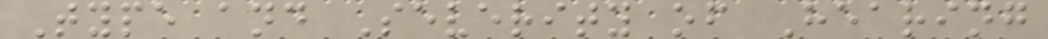Type and Severity of Hearing
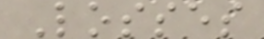Losses
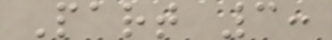Part 3:
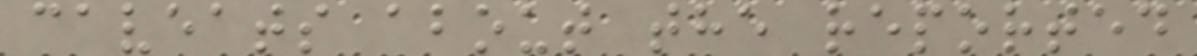caveats about the reported
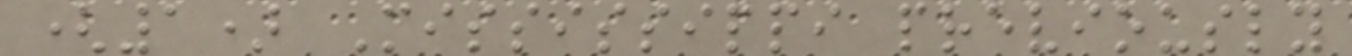(1) Mississippi previously
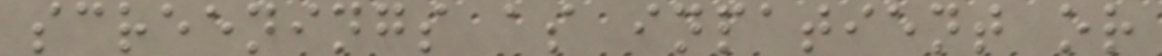screenings as inpatient or
